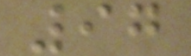97
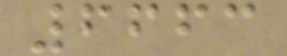6663
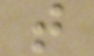t
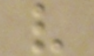v
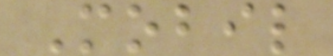Mobil
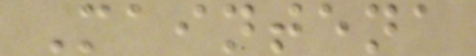Maintena
